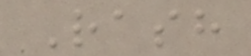Rash
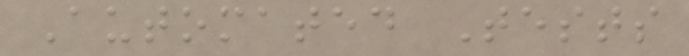Automated Tests
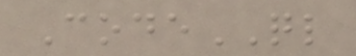CodeQL
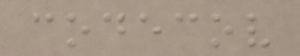codecov
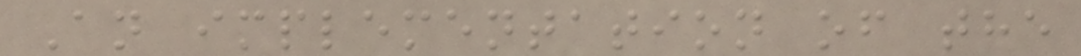An implementation of the
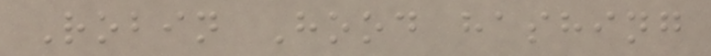Robin Hood hashing
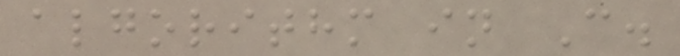algorithm in C.
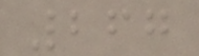267
